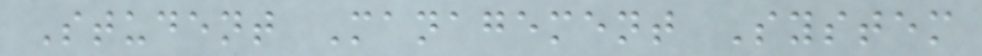Student Management System
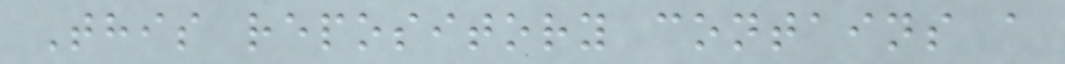This repository contains a
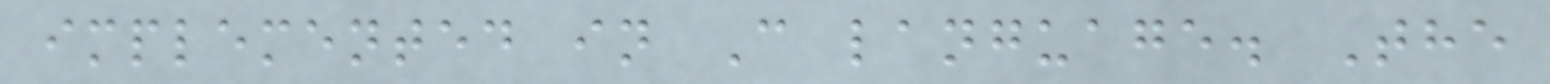implemented in C language. The
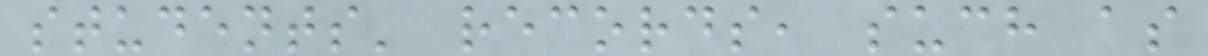students' records, such as
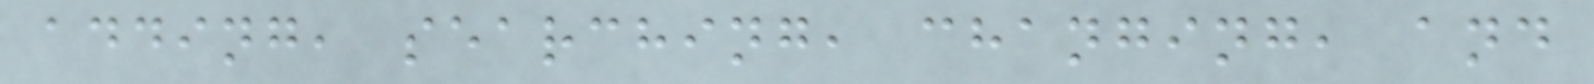adding, searching, changing, and
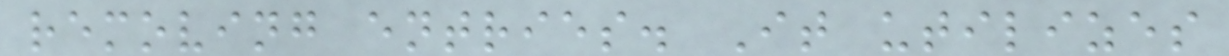removing entries. It utilizes
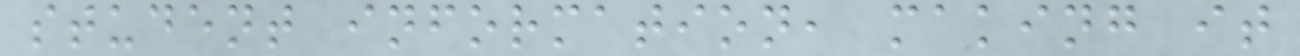student information, making it
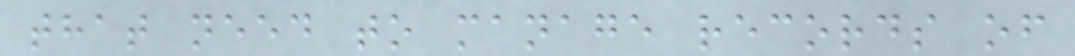that need to manage records of
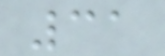31
